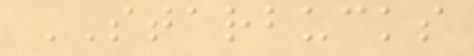STARBUCKS
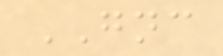GNC
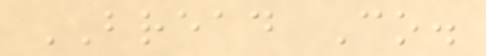BREAD Co.
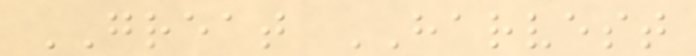GREAT HARVEST
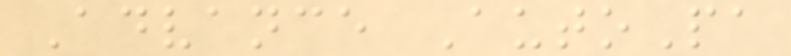Advance AutoPa
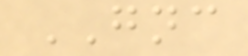GNC
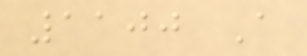1100 A
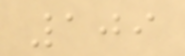109
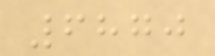6870
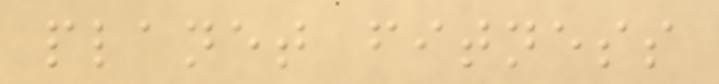planet fitness
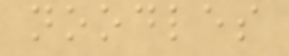noodles
